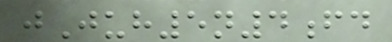jJuh5n4fd
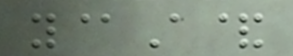y@A&
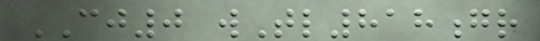CJ0 wTl818gr
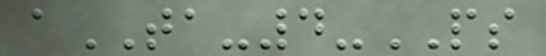aTA-4-PS
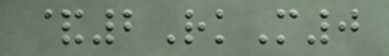&2RkM0
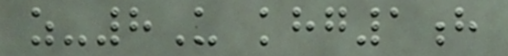z-8U khg1h
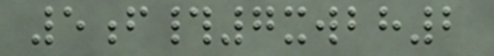5f#7xwbh2
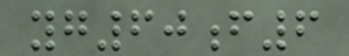yg60f6
